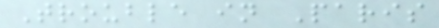Trouble in Paris
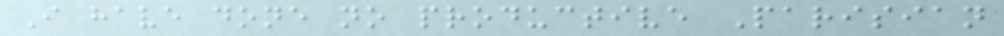I have done no productive Parisian
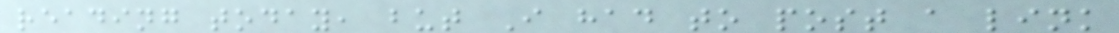reading today, but I had to post a link
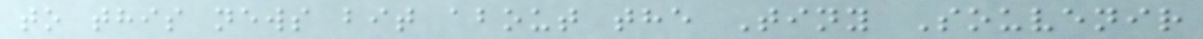to this news bit about the Tiny Souvenir
